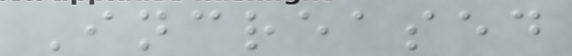Increased
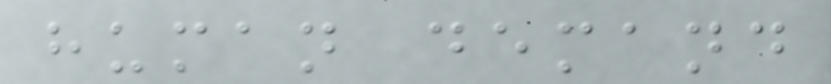human demand
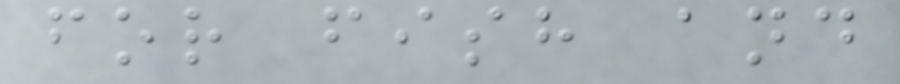for fish and
